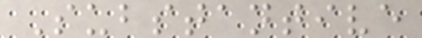Substantive
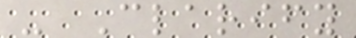- Clarify
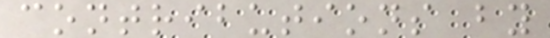contributions by
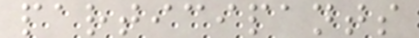participants
